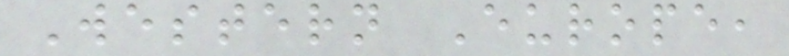Western Europe,
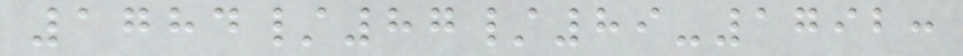1784/87/89-1792:
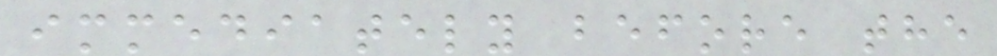immediately before the
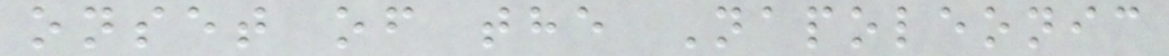onset of the Napoleonic
